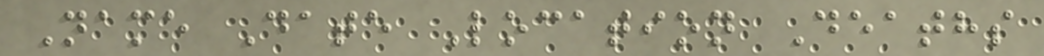Name Date Location Deaths
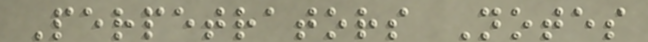Perpetrators Notes
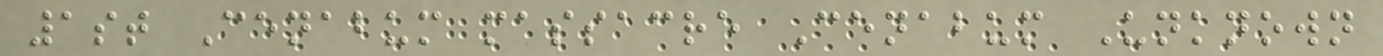1st Cenabum massacre Cenabum Unknown
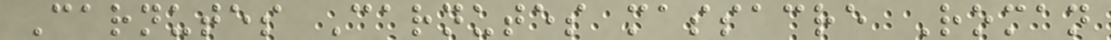Carnutes Carnutes massacre Roman
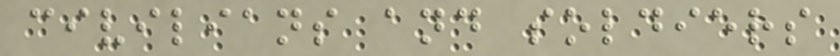civilians and soldiers
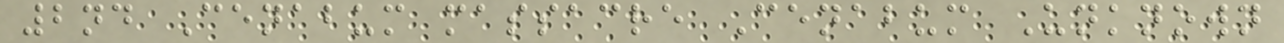2nd Cenabum massacre Cenabum Unknown
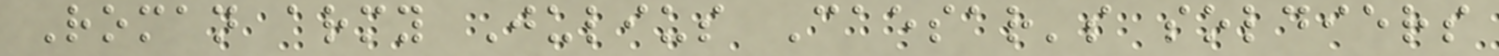Roman army Julius Caesar's soldiers
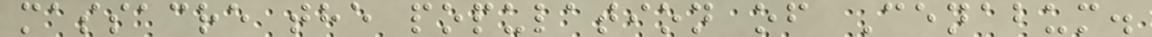massacre the population of Cenabum.
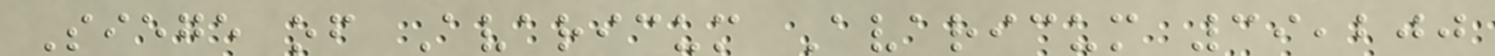Siege of Avaricum Avaricum 39,200
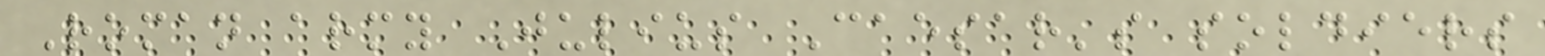Roman army Julius Caesar's soldiers
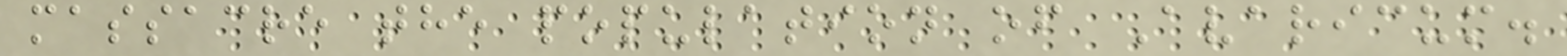massacre the population of Avaricum.
